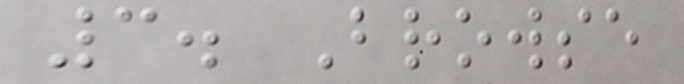3. Browse
